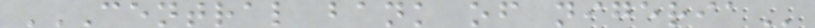CENTRAL BANK OF NIGERIA
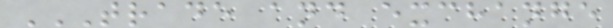TRADE AND EXCHANGE
